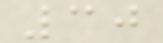30
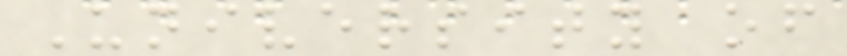University of
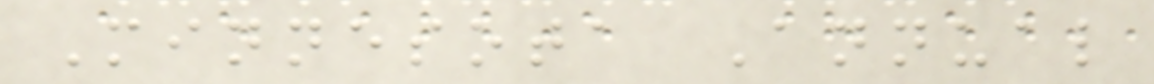Minnesota Annual
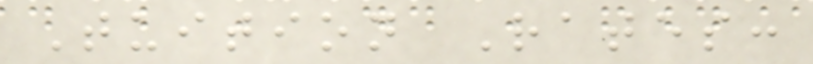Tuition Rates:
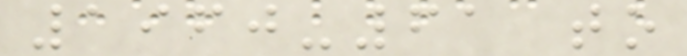1960-61 to
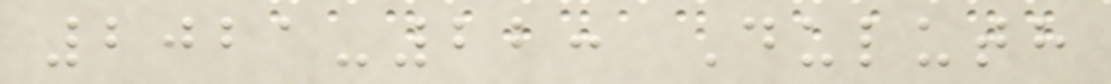2021-22: Duluth
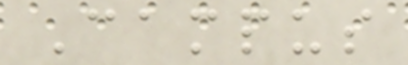Campus
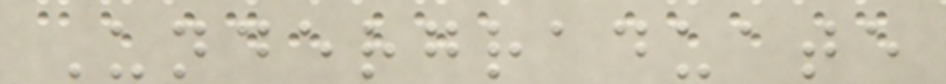Undergraduate
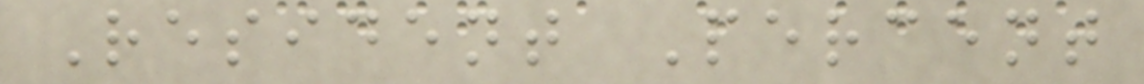Resident Percent
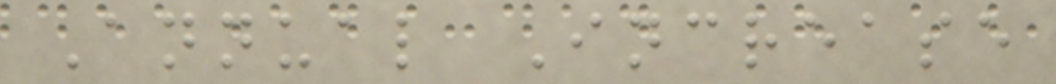Annual Increase
